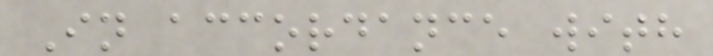In accordance with
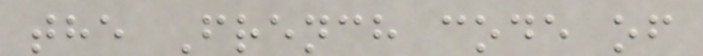the French code of
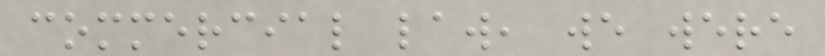commercial law, we were
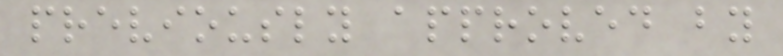previously approved by
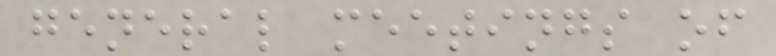general meetings of
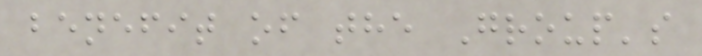benefit of the Group's
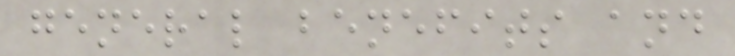general benefits and
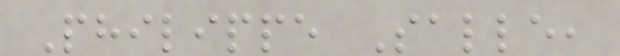Philippe Salle,
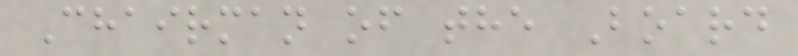Chairman of the Board
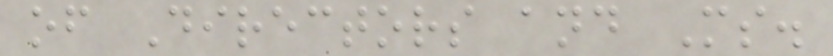of Directors and Ms.
